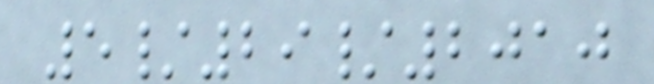5/29/2010
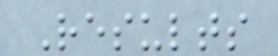Results
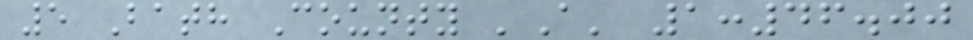5 Bath County 'A' 1:46.00
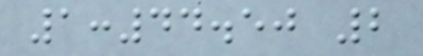1:44.50 2
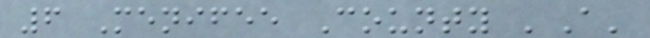6 Menifee County 'A'
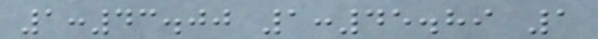1:43.00 1:45.89 1
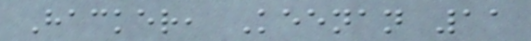Hacker, Keenan 11
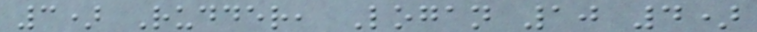3) Rudder, Logan 10 4)
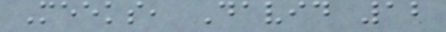Meeks, David 12
